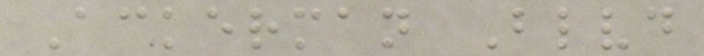Ackerman Blvd
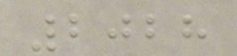2028
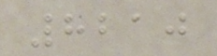8210
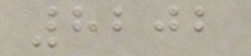8202
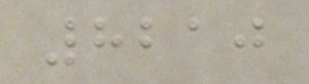8210
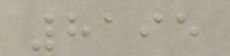8195
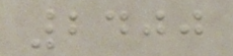2400
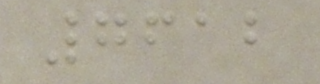7612
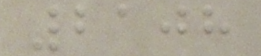2108
